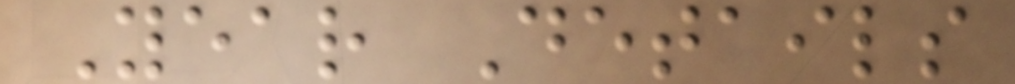Year Details
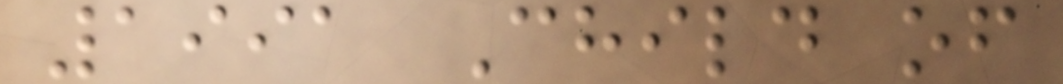1991 Child of
